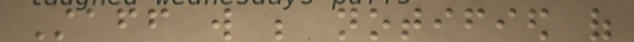Staff will be notified of
